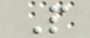P
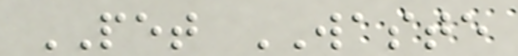PET WASTE
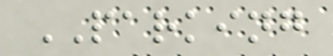PARKING
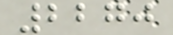2270
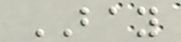BAY
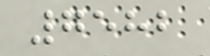7582
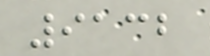9132
